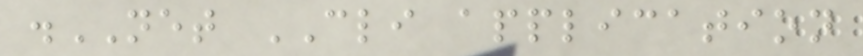.NET CLI application
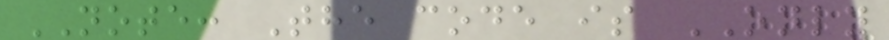NOTE: The code is ONLY
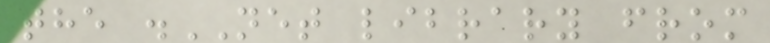the .NET library from
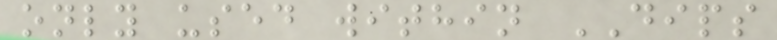only used within DIPS
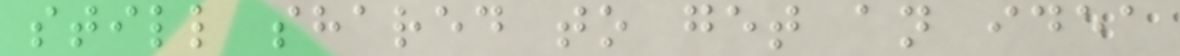still shared to get an idea
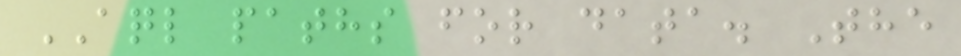AQL paths for data. The
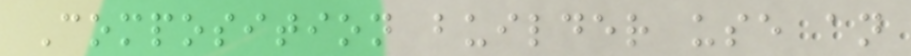Composition builder use an
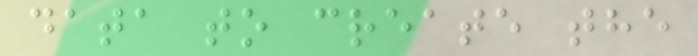data to create the
